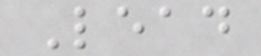Lead
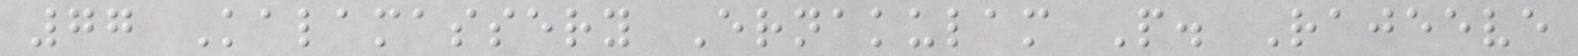77 Kalamassery Ernakulam P. Rajeeve
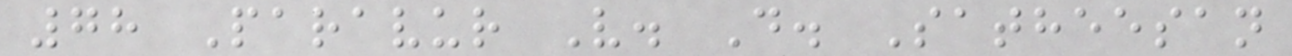78 Paravur V. D. Satheesan
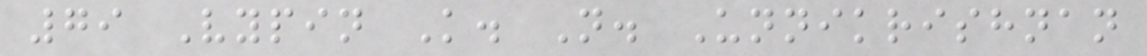79 Vypin K. N. Unnikrishnan
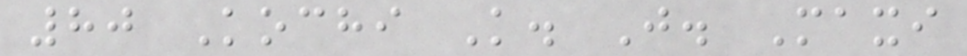80 Kochi K. J. Maxi
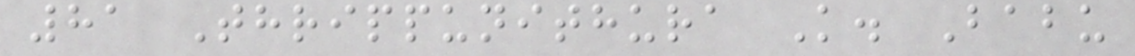81 Thrippunithura K. Babu
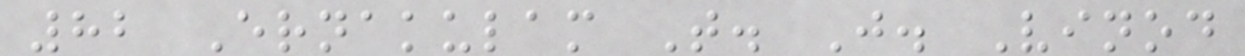82 Ernakulam T. J. Vinod
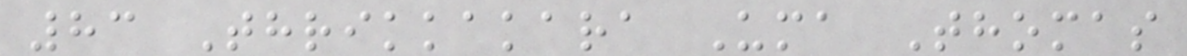83 Thrikkakara Uma Thomas
